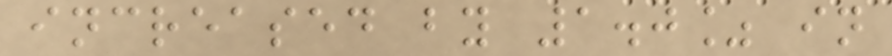increased by 1.0% in
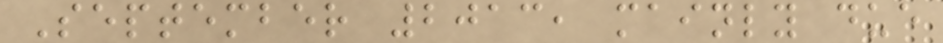September 2013, mainly due
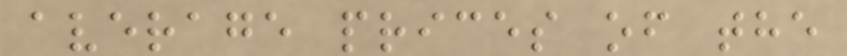average prices of the
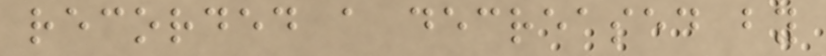recorded a decreased by
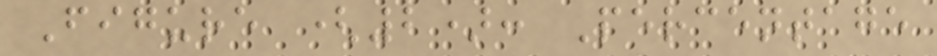Figure (2): Percentage
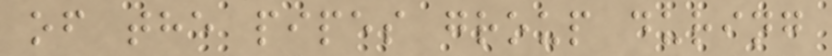of the pipes group during
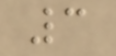3
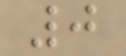0
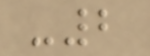-2
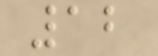12
